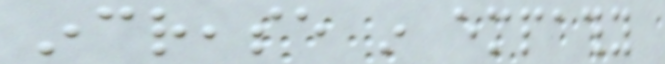increase in empathy
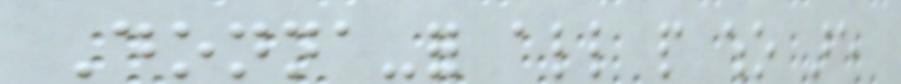Donna-for all people who are
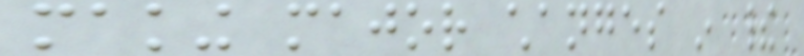making major changes in their
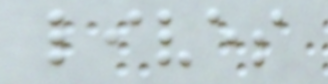lives
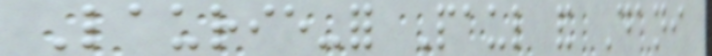Laurie-for Paul and Dani
